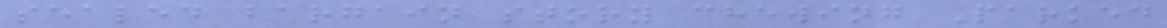sealed bargain story chewing Parked
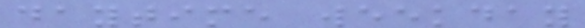daytime weekday
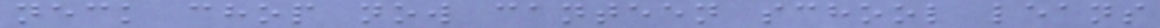neck chop now canteen school leans
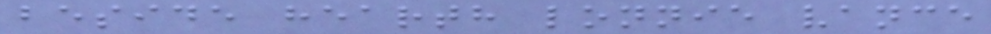beside hearth lonnie vance
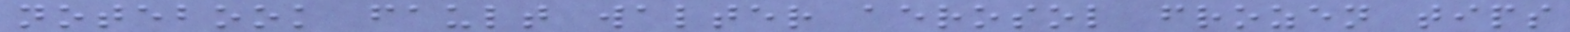notebook fault walter aerosol frozen tips
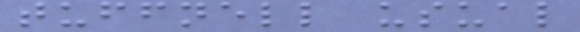tuffnell usual
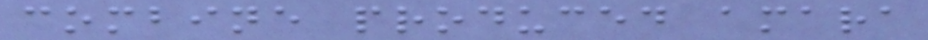combine produced amara
